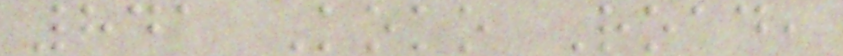841 Koko Road,
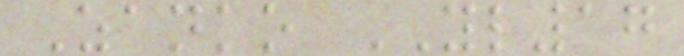Zanko YL17
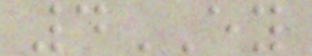4EY
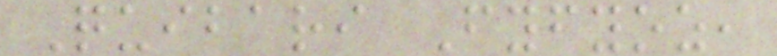Quibari Fyfyoz,
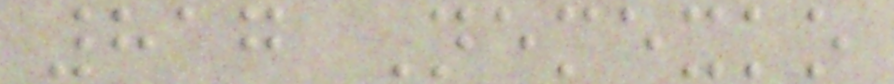817 Nemexko
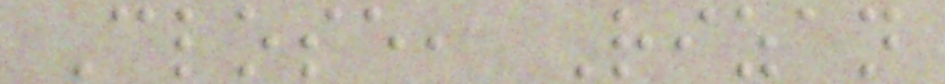Close, Rizan
